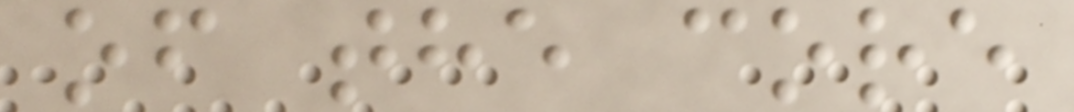of the core
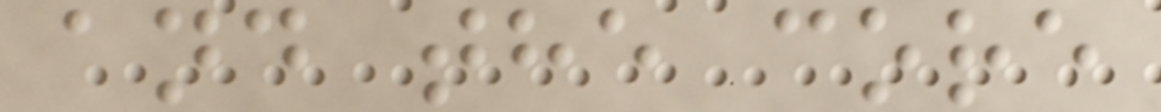and the core
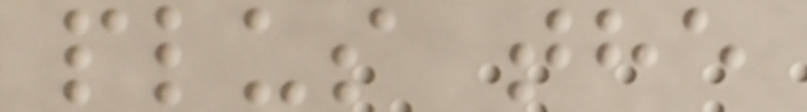plus the
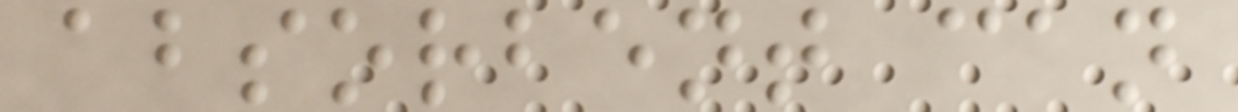absorbent can
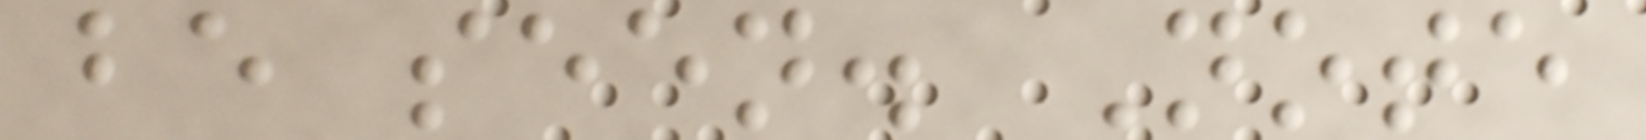be seen. Note
